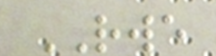RWE
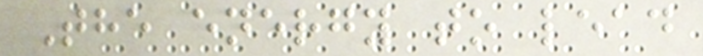The energy to lead
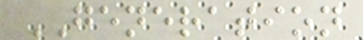GENERATION
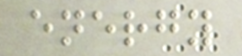energy
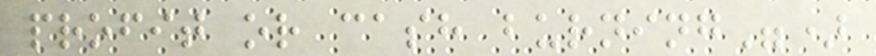profit or cash burning")
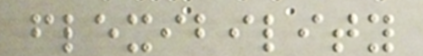flexibility
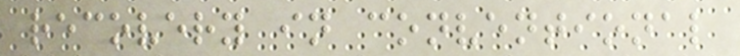recovery in conventional
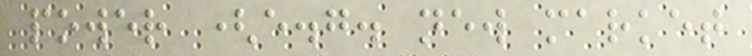power (e.g. new market
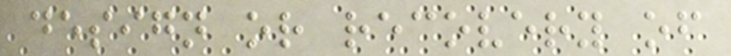design or recovery of
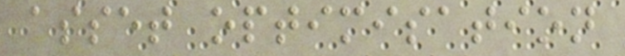asset optimisation
